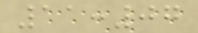11:07
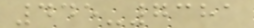445-7381
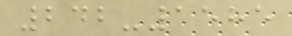242-1585
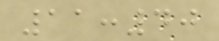11:40
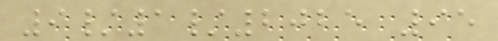9/1/2025 95
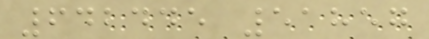642445 51857
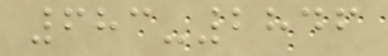683-2846
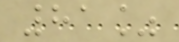81%
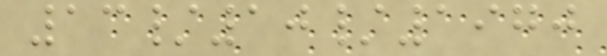13/10/1970
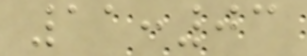11:03
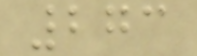273
